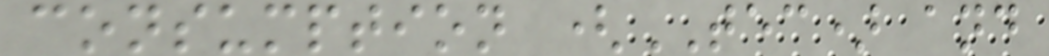consumption (TEC) and
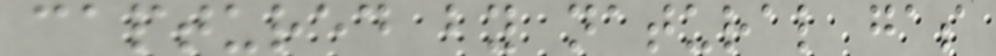captured by natural gas
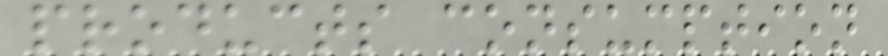products consumption
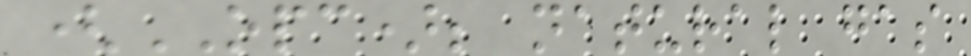(OPC); natural gas
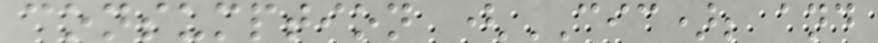consumption (CIC); and
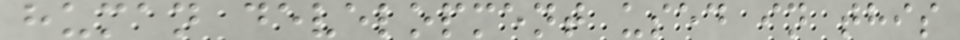human development used in this
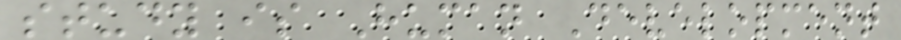study is Human Development
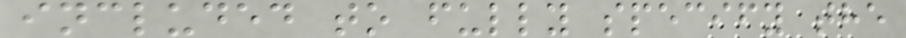included to fully specify the
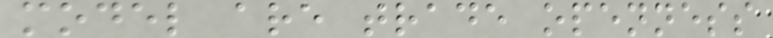model are trade openness
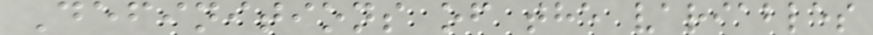Definitions of the variables
